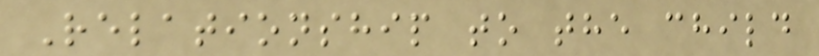Relationship to the child
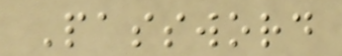Password
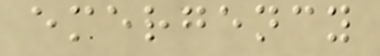emergency
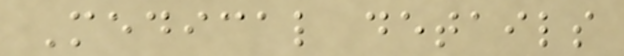Medical details
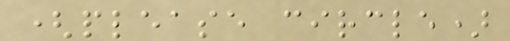(please circle)
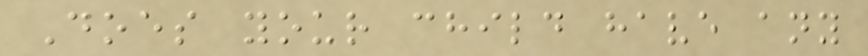Does your child have any
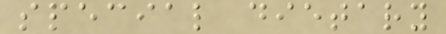special dietary
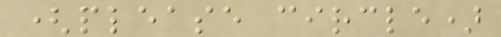(please circle)
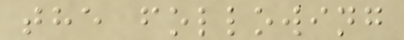the following
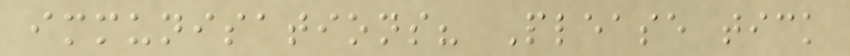immunisations? Please tick
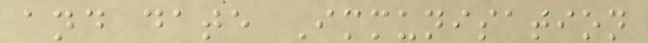and date Immunisation
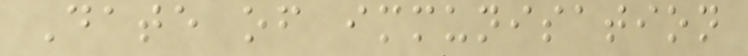Date of immunisation
